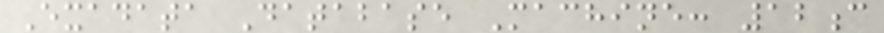Exadata Database Machine: 12c
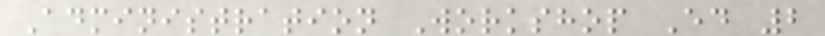Administration Workshop Ed 2
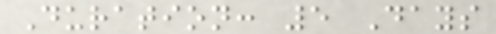Duration: 5 Days
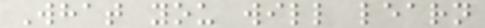What you will learn
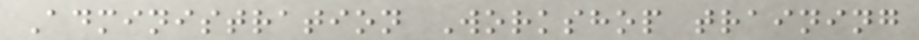Administration Workshop training
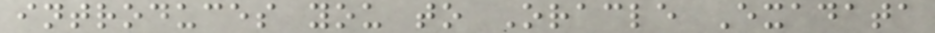introduces you to Oracle Exadata
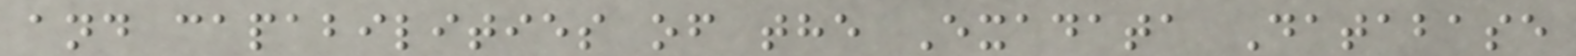and capabilities of the Exadata Database
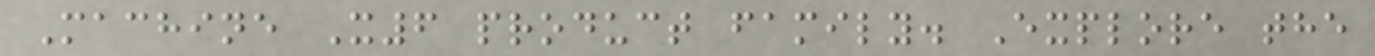Machine X6 product family. Explore the
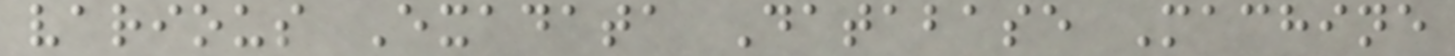various Exadata Database Machine
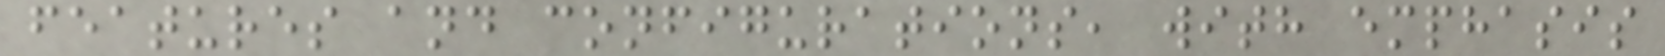features and configurations, with emphasis
